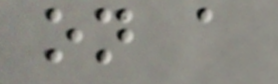on a
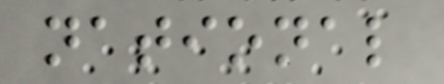national
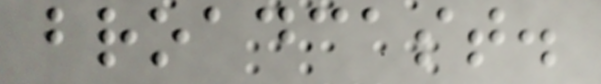broadcast.
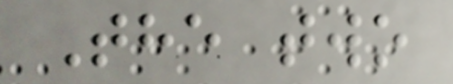The two
